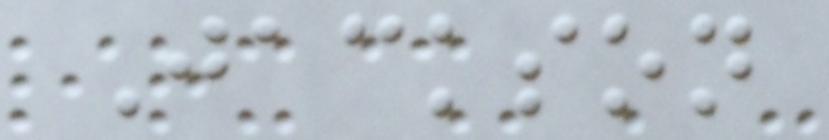Jackson
